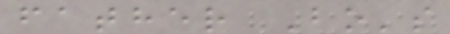father Bo's
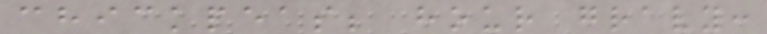chickpeas; hour gravy:
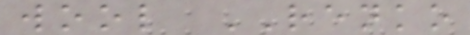wool RENKO
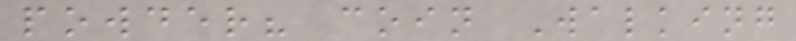powder? coin Walking
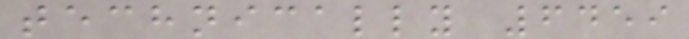technically 6459
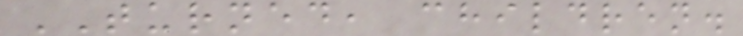TURNED, children.
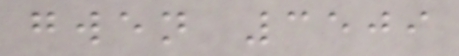gwen 3509
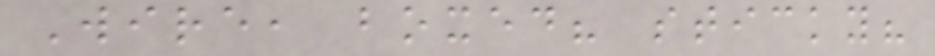Wire, boxed? sticky?
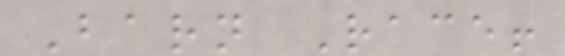Barn Race!
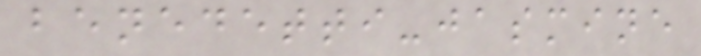benedetti-jasmine
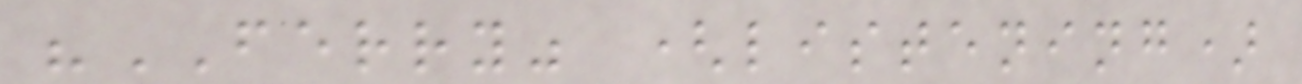"FERRY" (listening)
